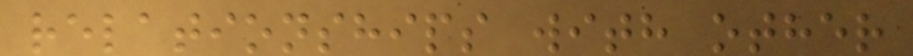relationships with other
